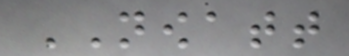NOWATT
